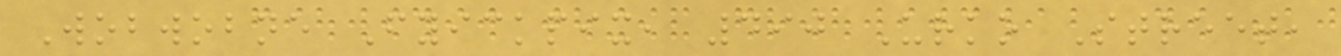Wobwobne Fyickpix, 490 Urko Street,
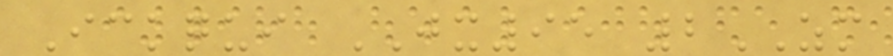Ickqui JX95 2ZM
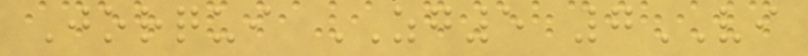Jorqui ZG5 7VI
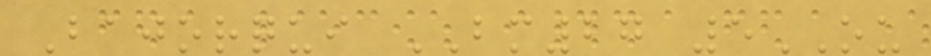Bajorqui BM27 5OU
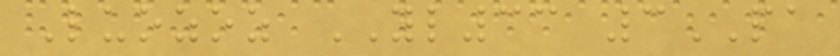Luozoz YL33 3PA
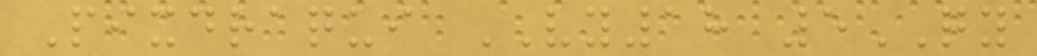Pixdraqui VY18 5QY
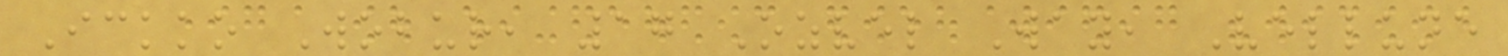Ickko Wobur, 17 Ozvel Way, Vellune
